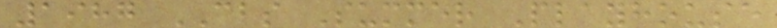1987 CBS Summer Playhouse
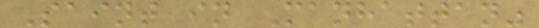Saint in Manhattan"
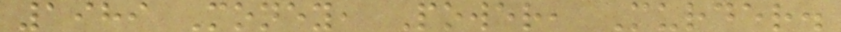1989 Money, Power, Murder.
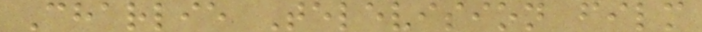Charlie Television film
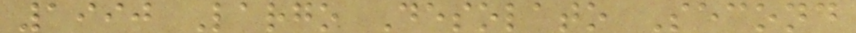1990 Largo Desolato Second
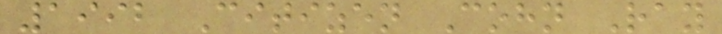1992 Citizen Cohn Ray
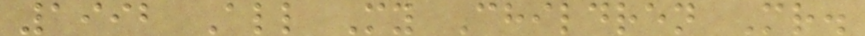1992 All My Children Mr.
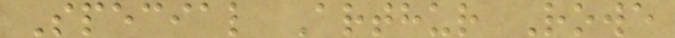Special Arthur Rowe
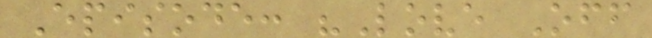Episode: "Love Off
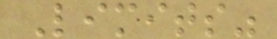Limits"
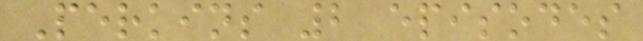Perkins 2 episodes
